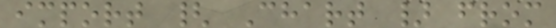import { Chart } from
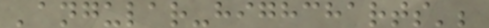'angular-highcharts';
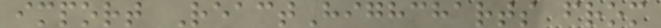import ReactHighcharts from
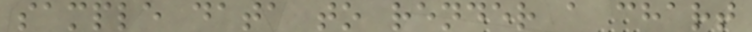sample data to render a chart
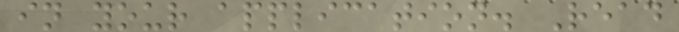in your application. Read
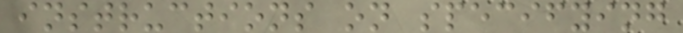instructions on specifying
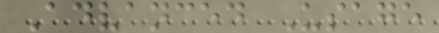Advanced Usage
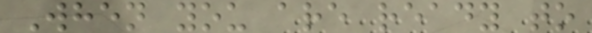When you are ready to
